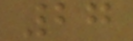27
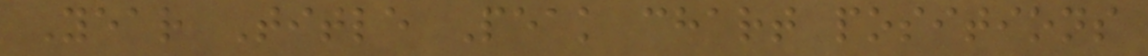Year Title Peak chart positions
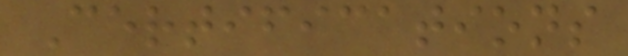Certifications
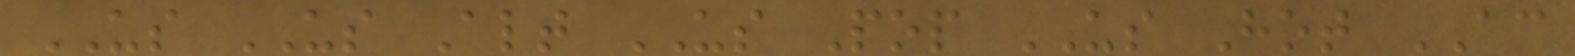US US Alt US Pop US Hot AC
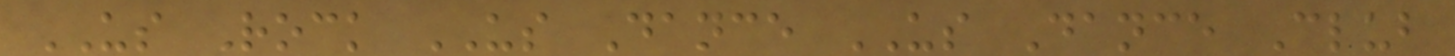US Rock US Dance US Dance Club
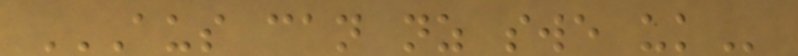AUS CAN NZ SWE UK
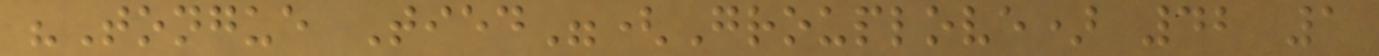"Tongue Tied"(Grouplove) 42 1
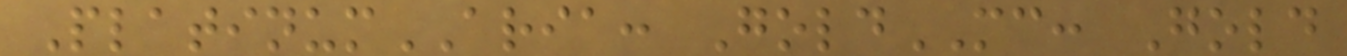PlatinumARIA: GoldMC: Gold
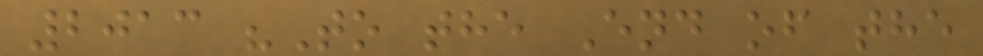2013 "To the End of the
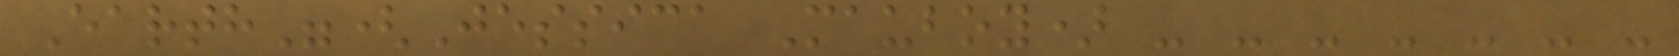Earth"(Jessica Mauboy) - - - - - - -
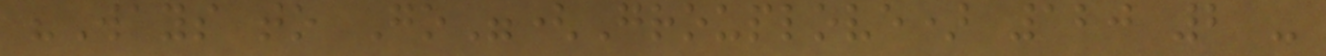"Ways to Go"(Grouplove) 120 2 -
